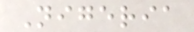Nigeria
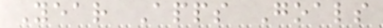Year Apps Goals
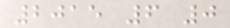2015 6 0
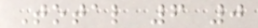Total 6 0
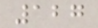127
